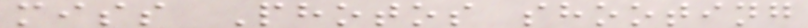miss Photos shooting
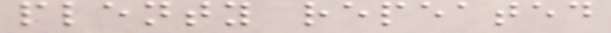plenty repeated
